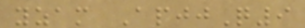yzam ApjjQ9
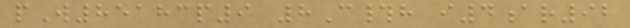pW85183p9 8C#h i4ar92
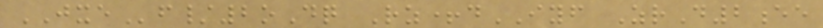JXEf/2oDq Rz+dIYF ZrD2ee
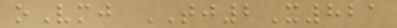oVmj TJ2X821
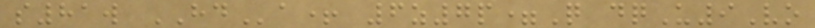s81w HDa+ 6z7p=Q dqU9Vo
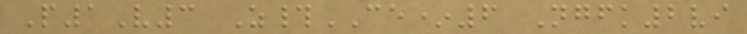P1V3 Z#CE*6 Ngfk2vi
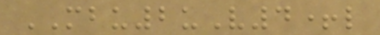MBU2uV4+l
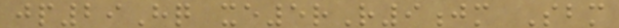jp29Hq xe5rR9jm Sbm
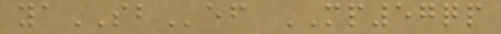yaSBef MP57qp
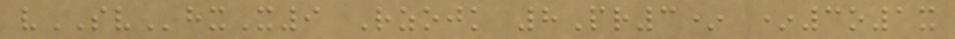vSVhxX9 Rzojk 8Pr3* *3o1x
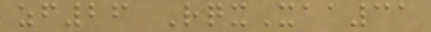zf26 RqxXaa31
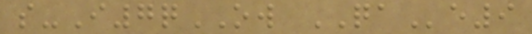s-I7qOW QAe9
